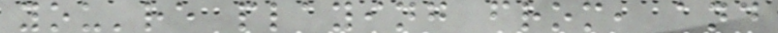you're playing from, and
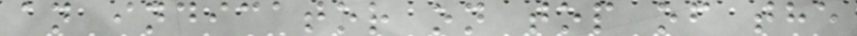an indicator on top of the
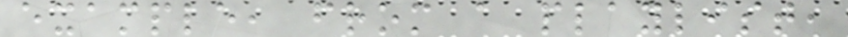example, from a playlist,
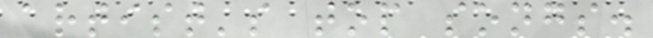artist's top songs.
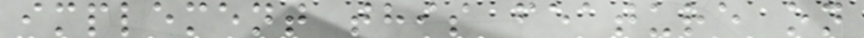implement this feature on
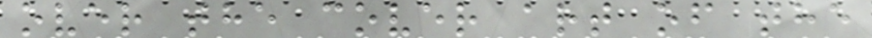over the cover art of the
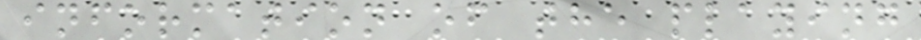information of the playing
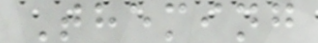Theming
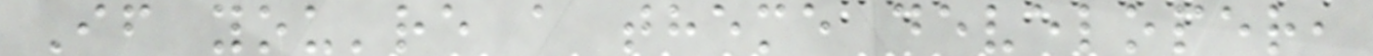If you're a theme developer,
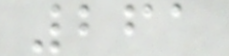261
